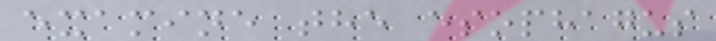examine the esophagus
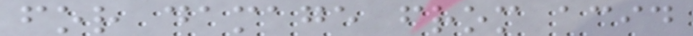for damage from acid
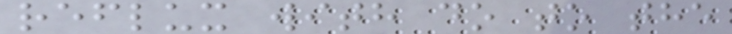reflux with do to the
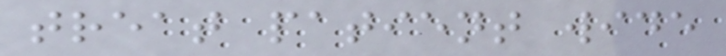treat patient wide
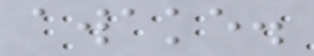awake.
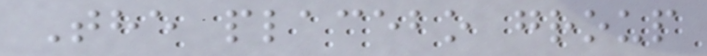The placebo group
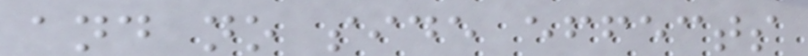and no side effects
